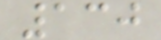130
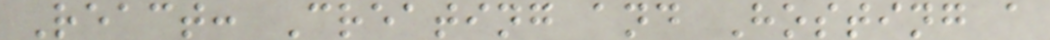React: Creating and Hosting a
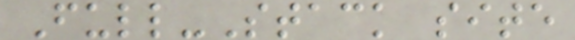Full-Stack site
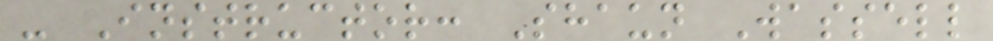- Instructor: Shaun Wassell
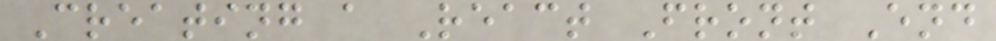Creating a React Front End
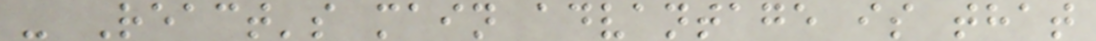- React's main advantage is that
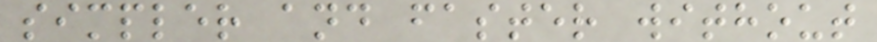simpler and faster without
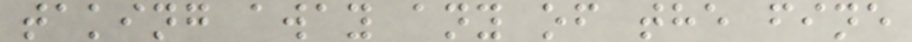taking away any of the fine
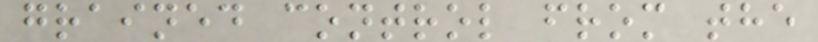grained control from the
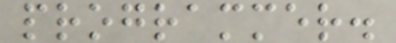programmer.
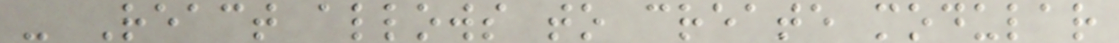- React allows to create modular
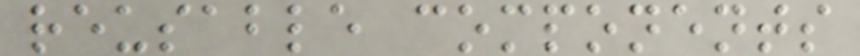reusable components
